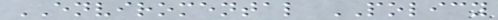ENVIROMENTAL POLICY
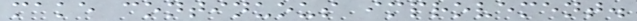make continuous improvement.
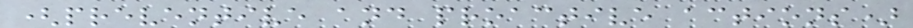(preventive and proactive actions)
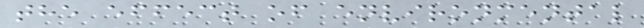the effect of environmental
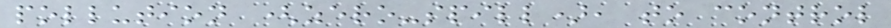pollution (zero-spill), to control
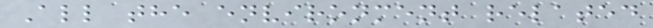All the environment related
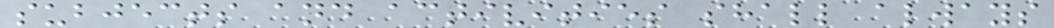subjects and activities shall always
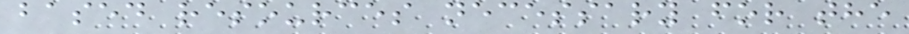based resources necessary for the
